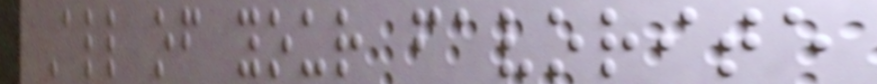All of your favorite
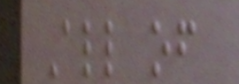All of
